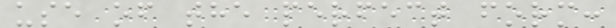use of the perfect form:
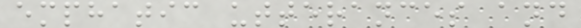emphatic utterances and
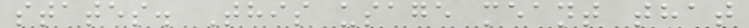states. This usage meant that
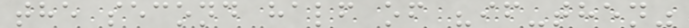the second half of "if-then"
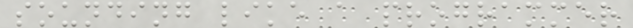sounding like a programmer
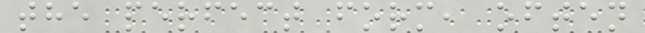the perfect form, often
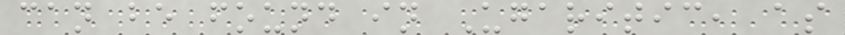can be found in Ugaritic, as
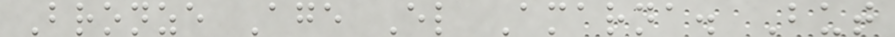Bronze Age El Amarna. But
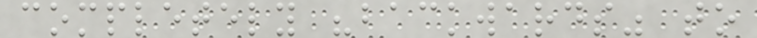completely "backwards" to
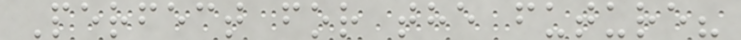Perfect for the future?
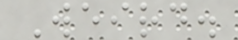Weird.
